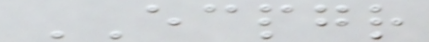ECPGR
